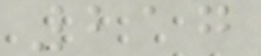217
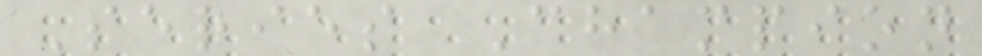Series Champion
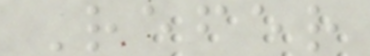Refer
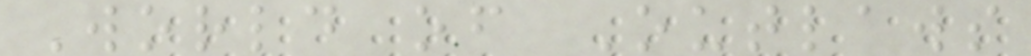World of Outlaws
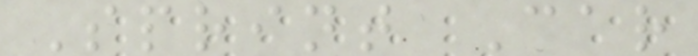Sprint Car
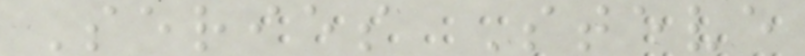Series Steve
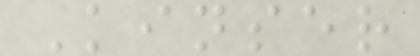Kinser
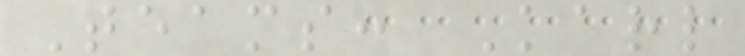Teams: Karl
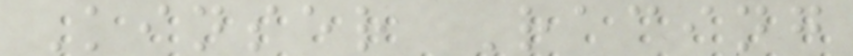Kinser Racing
